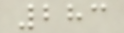283
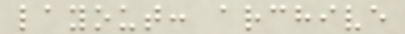layout: archive
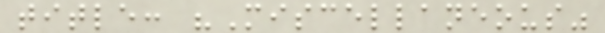title: "Miscellaneous"
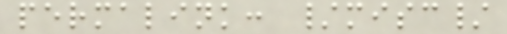permalink: /misc/
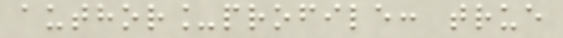author_profile: true
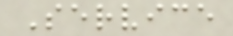Service
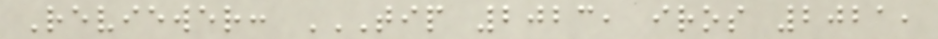Reviewer: TIP 2023, IROS 2021,
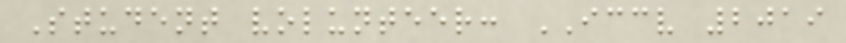Student volunteer: ICCV 2019
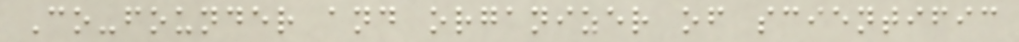Co-founder and organizer of scientific
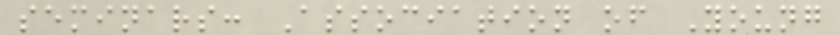seminars: Association of Young
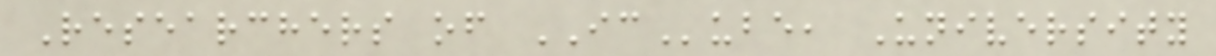Researchers of ICube, University
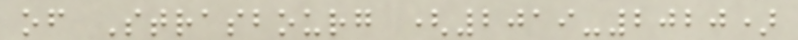of Strasbourg (2019-2020)
